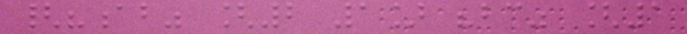{"ab" [2 1] "bc" [1
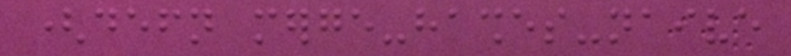(defn merge-hashes-naive
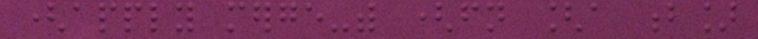(apply merge-with (fn [a b]
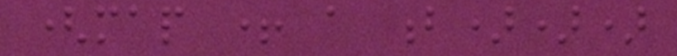(map + a b)))
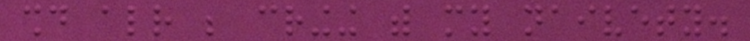should already be cringing with my naivety.
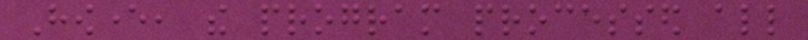However, the program processed all
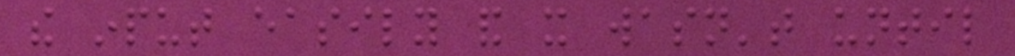the input easily and it wasn't until
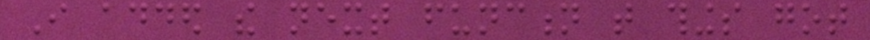I added the next function that things got
